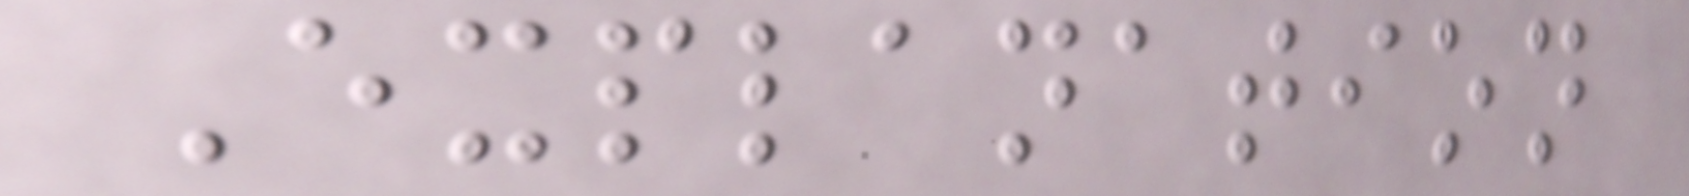Explanation
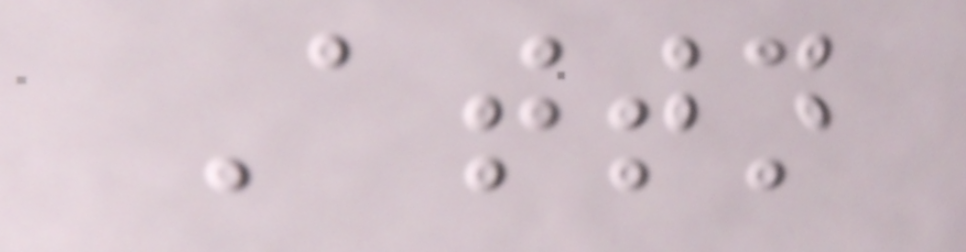Attn
